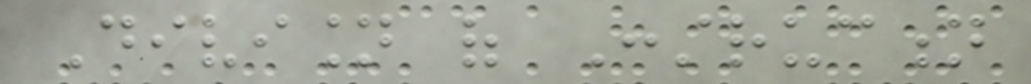Division of Construction
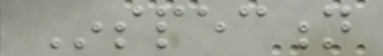Inspection
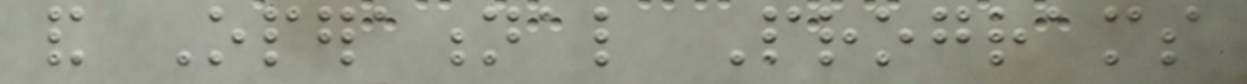and Operational Programs
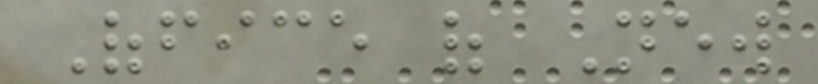Office of New
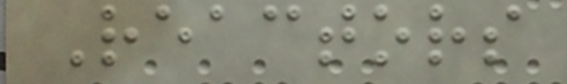Reactors
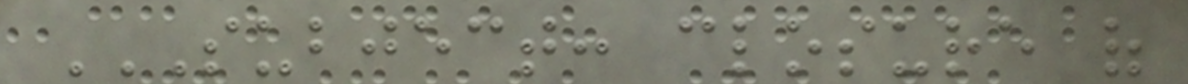SUBJECT: CLOSURE OF
